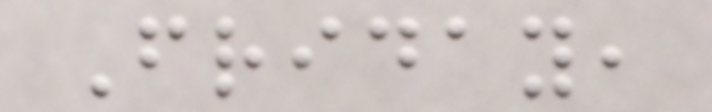Friday,
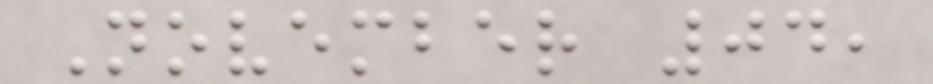November 04,
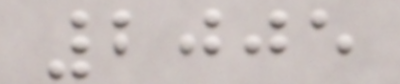2005
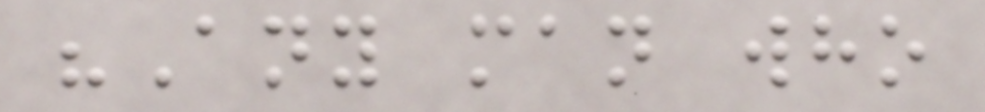"Any man who
